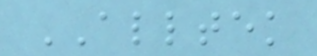ALLTEK
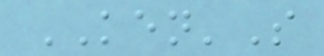KEN'S
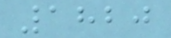1820
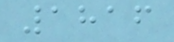1816
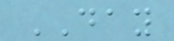DAY
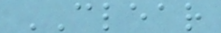CLEAR
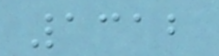1312
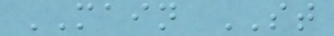MAIN ST
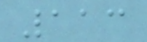113
